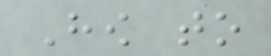How to
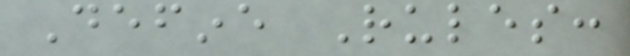Define Rules:
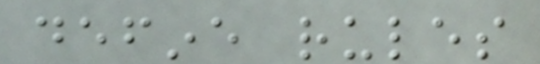define rules
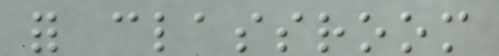for classroom
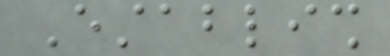Establish
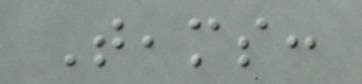Teams:
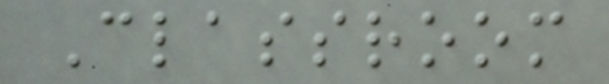Classroom
